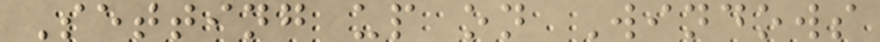Setting up on Windows
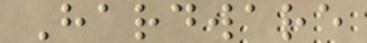Hardware
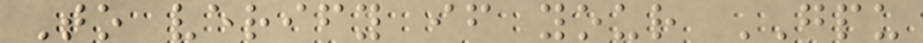To verify if your GPU
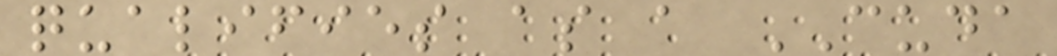qualifies as a CUDA
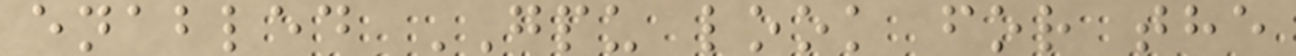enabled GPU look for the
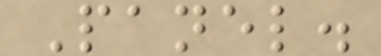Panel.
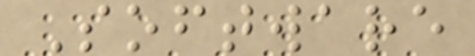Software
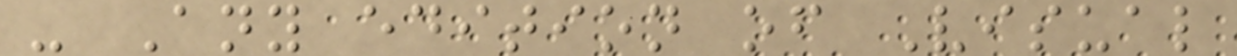- Any edition of Visual
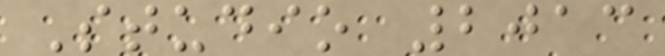Studio 2013
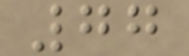77
